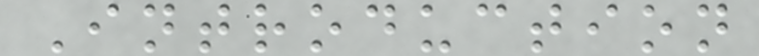Introduction
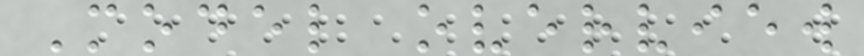Model overview
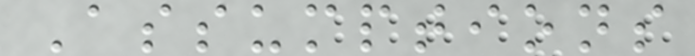Assumptions
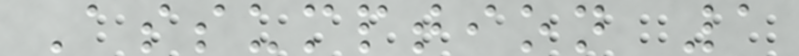Assumption 1
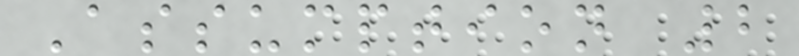Assumption 2
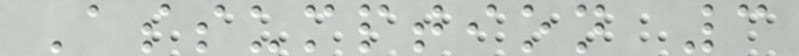Assumption 3
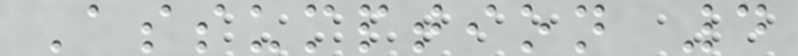Assumption 4
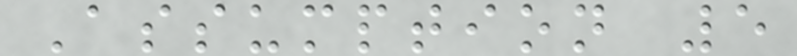Assumption 5
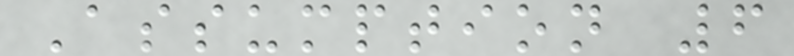Assumption 6
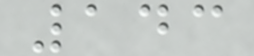143
